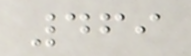469
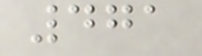471
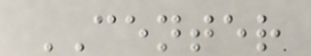CENTER
